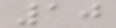10
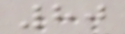80
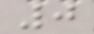0
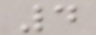4
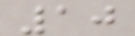10
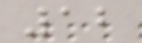12
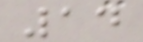14
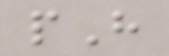pH
